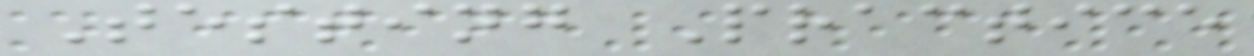Testing Practice
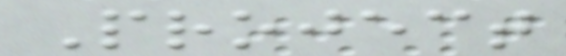Project
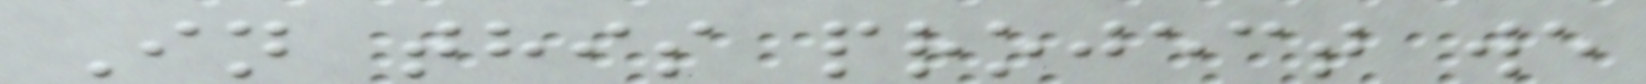In this project we
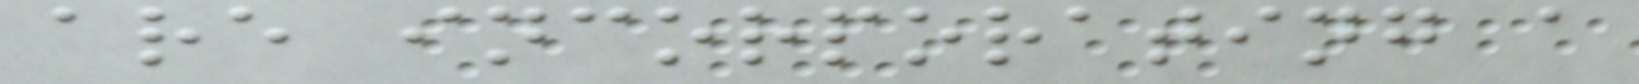are incorporating a
